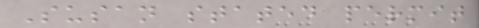Susan stated permit
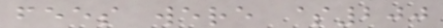fees were $200
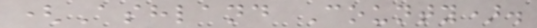(Ashland County).
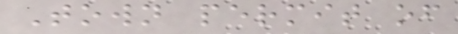Town permit of
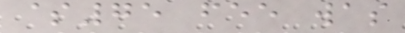$75 fee was
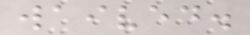waived.
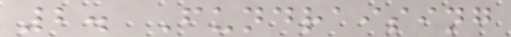2. Fundraising
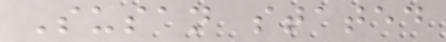Susan stated
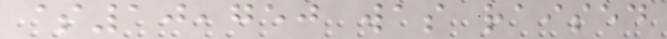$10,750 was raised
